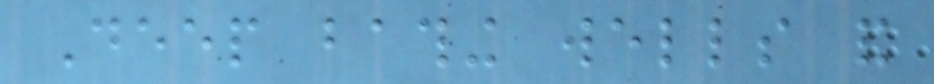Deep bathing wells and
